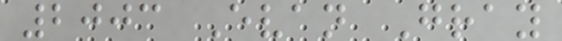2003 Evan Gray
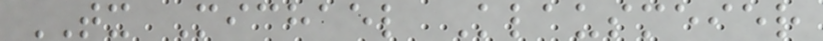TX Michael Klausmeier
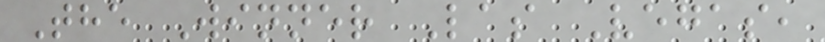The Winner Las Vegas,
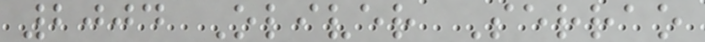2004 Oliver Serrao
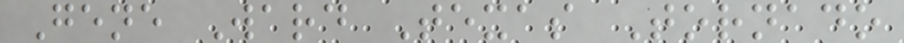Gene Ward Texas Tornado
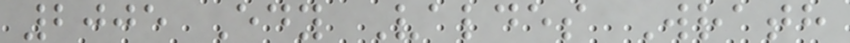2005 Edy Valdes Wrath
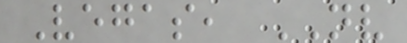Vegas, NV
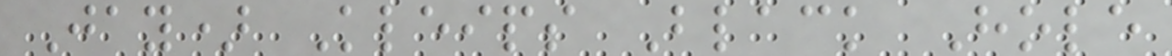Jay) Kleips Black Hole
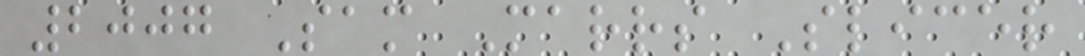2007 Sam Marrs Slicer
